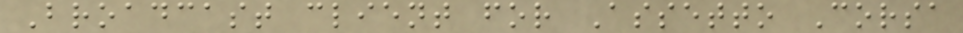Broadcast client for Assetto Corsa
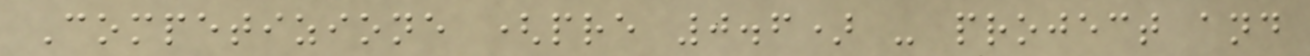Competizione (pre 0.6) - project and
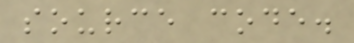source code.
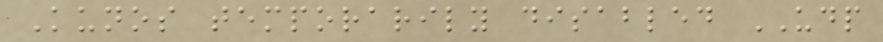Kunos temporarily disabled UDP
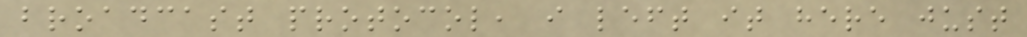broadcast protocol, i left it here just
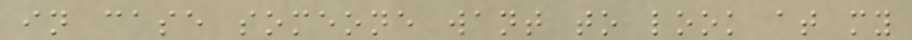in case someone want to look at my
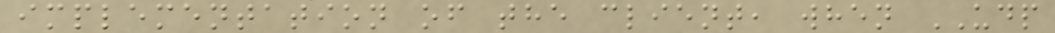implementation of the client, when UDP
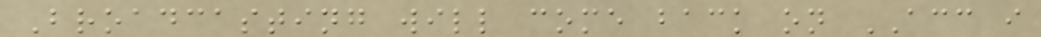Broadcasting will come back on ACC i
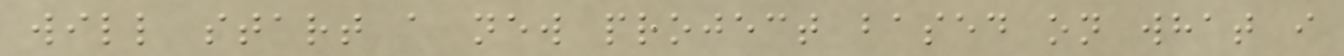will start a new project based on what i
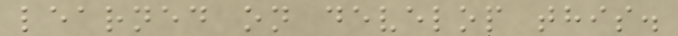learned on develop this.
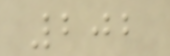202
